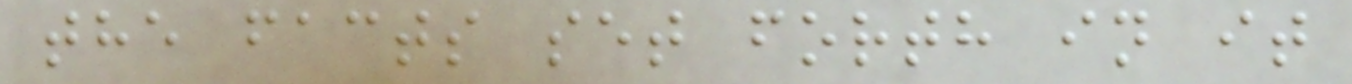the facts set forth in it
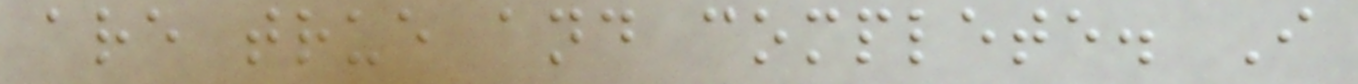are true and complete. I
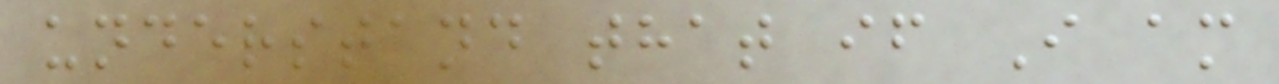understand that if I am
